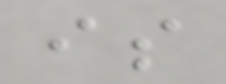is
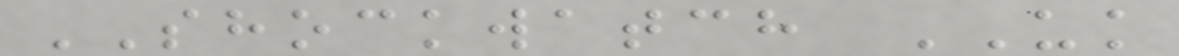SHOCKWATCH UK
